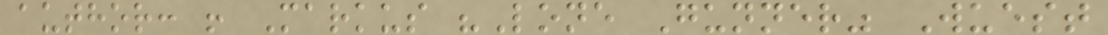author: ! Markus "Lone Gunner" Wuest
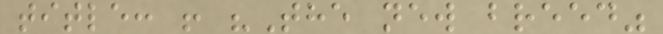title: ! "The new breed"
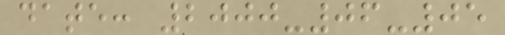date: 2000-06-05
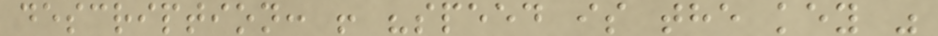description: ! "speed is the key "
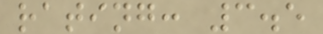rating: 3.5
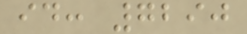id: 7290
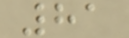81
